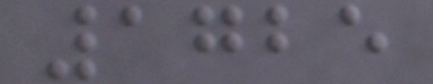1725
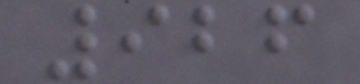926
